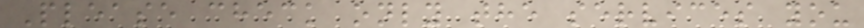Please check only the services you
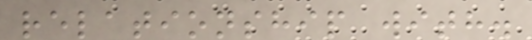relationship with.
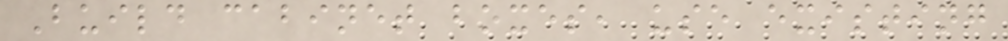Build cabinet boxes, use existing
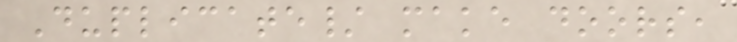Duplicate/ make doors,
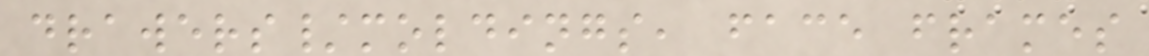drawers/moldings, face frames
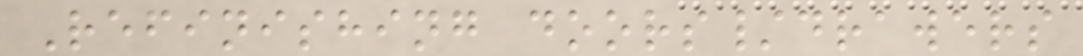Refinishing doors/drawers
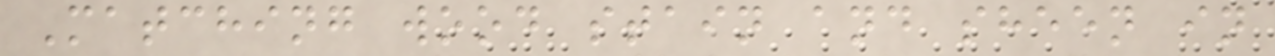Matching wood stain and sheen in
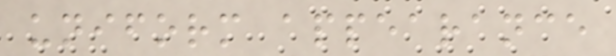uniform appearance
